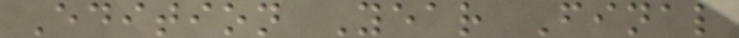Edition Year Final
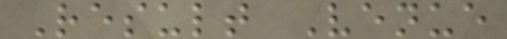Result Venue
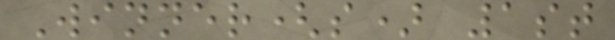Winner(s) 1st
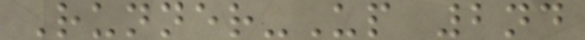Runner-Up 2nd
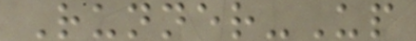Runner-Up
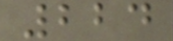224
